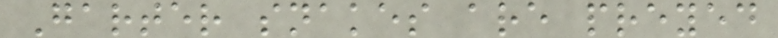Garter snakes are preyed
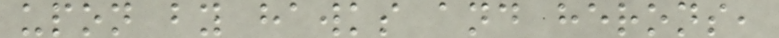upon by hawks and herons,
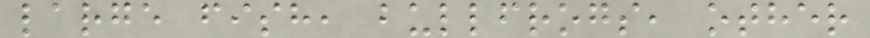large fish, bullfrogs, other
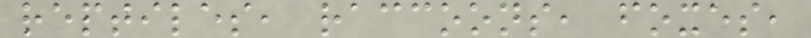reptiles, raccoons, foxes,
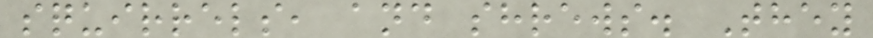squirrels, and shrews. They
